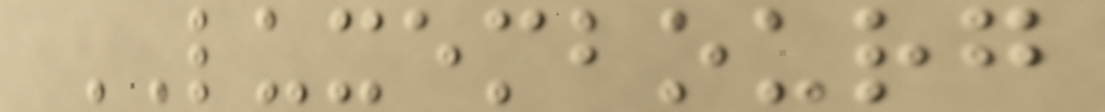LUXEMBOURG
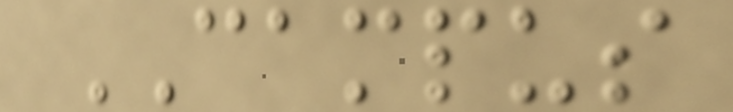CAMPUS
